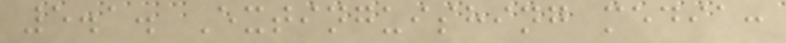5.1. Extinguishing media:
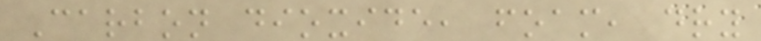Carbon dioxide, foam, dry
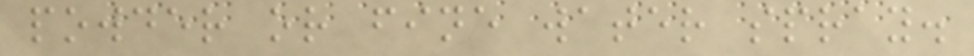powder or fine water spray.
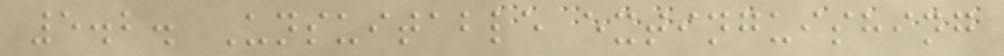5.2. Unsuitable extinguishing
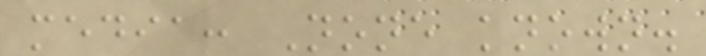media: None known.
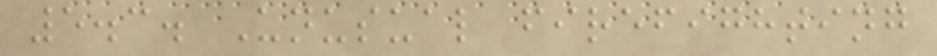5.3. Unusual firefighting
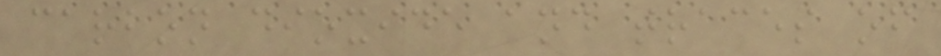carbon dioxide and traces of
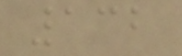132
